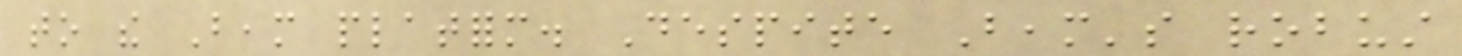to the Beam platform. Despite Beam's robust
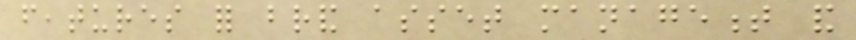features for brand asset management and
